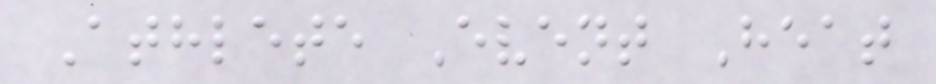Athlete Event Heat
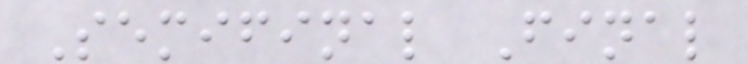Semifinal Final
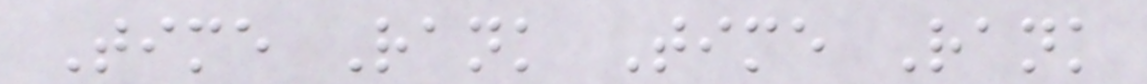Time Rank Time Rank
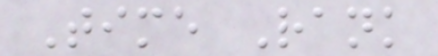Time Rank
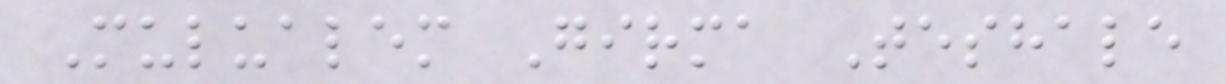Mulualem Girma Teshale
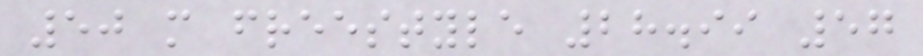50 m freestyle 28.99 57
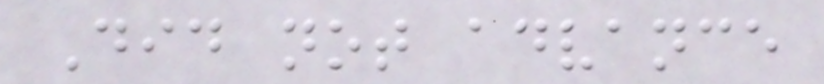Did not advance
